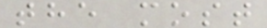the most
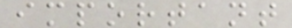important
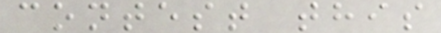contest this
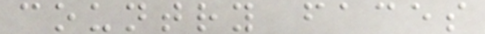country faces
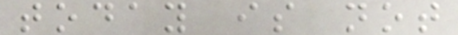today is not
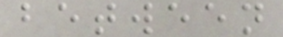between
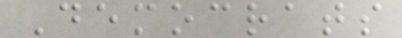Democrats
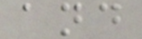and
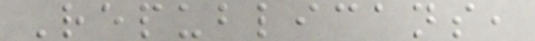Republicans,
